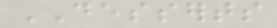DESSERTS
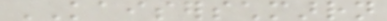KAISERSCHMARRN
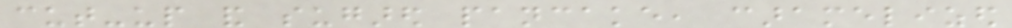cut-up and sugared pancake, caramelized
